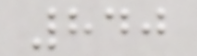840
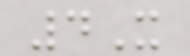4X
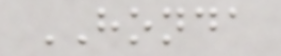HONDA
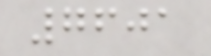7601
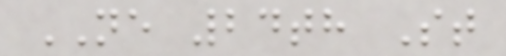NE 24th St
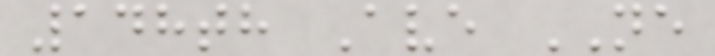148th Ave NE
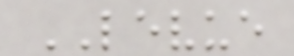LEVUE
